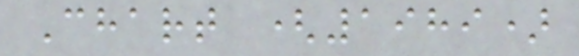Chart (1989)
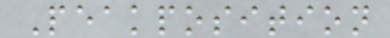Peakposition
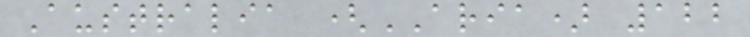Australia (ARIA) 122
